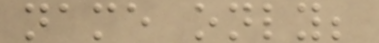name only;
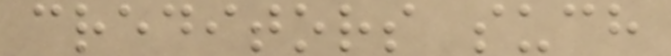creditors such
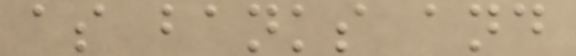as banks and
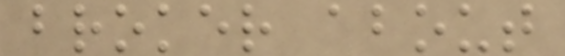broker about
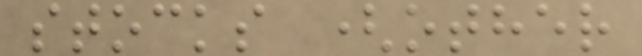stocks (other
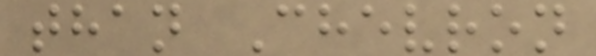than Chevron
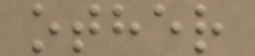other
